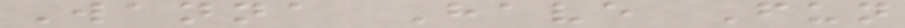Wanna Have Fun
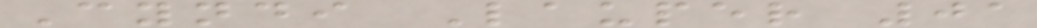Cyndi Lauper 01
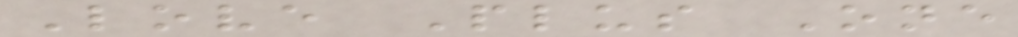Love Plus One
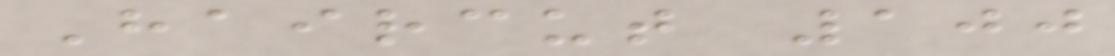Haircut 100
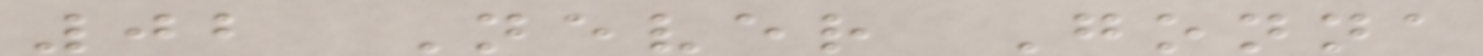02 Never Gonna
